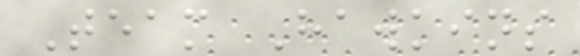Team Hawkins
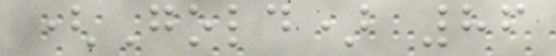(Gold) 86
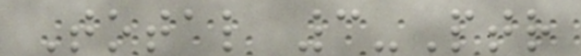Total 3-Ptr
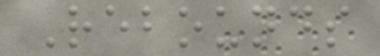Rebounds
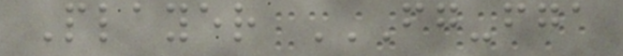Player FG-FGA
